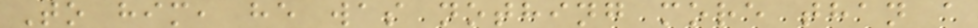To him, he was nothing more than a
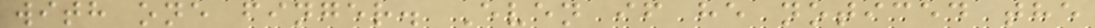with one finger. Even if he noticed the
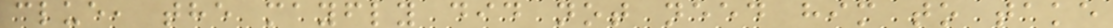clue, the mayfly did not need him to take
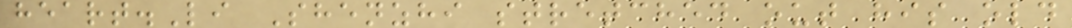heart.Li Shenzhi stretched out his old
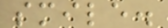smile.
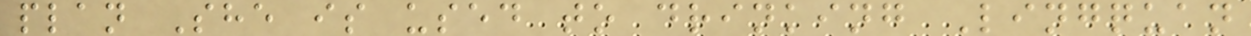plan She is used to drinking Lingquan
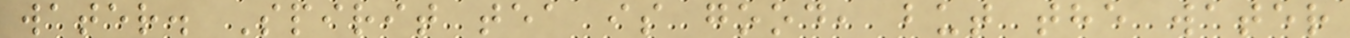water. Spirit tea is good, but the water
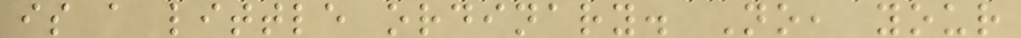is a little ordinary. No, your
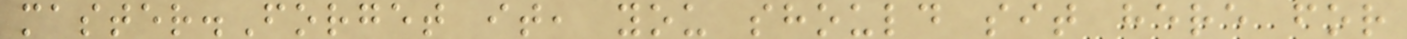master.Forget it, you should sit here for
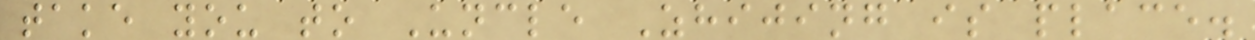take you to Uncle Zhijing is place.
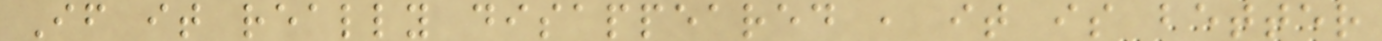If it really disappeared , it is better
